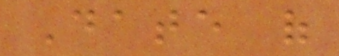Date of
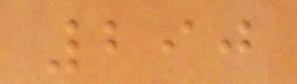290
